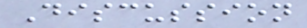Discussion
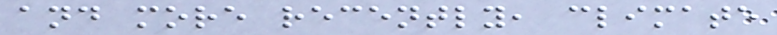and more recently, climate
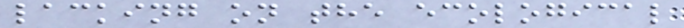lacking on the ecological
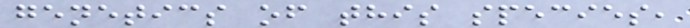genetics of this species,
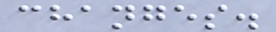changes.
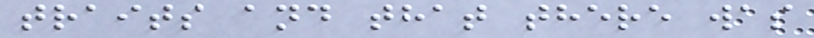traits and that there was
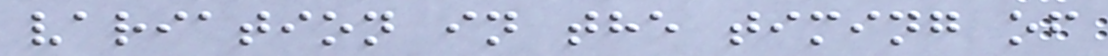variation in the timing of
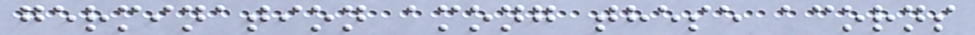germination among these acorns
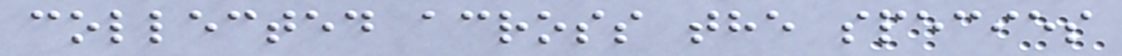collected across the species
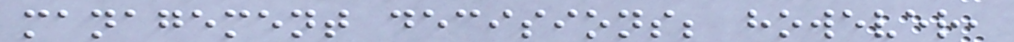management decisions; however,
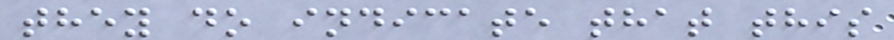they do indicate that this
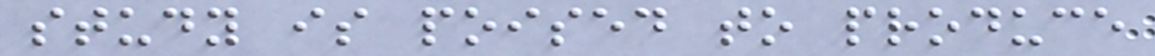study is poised to produce
